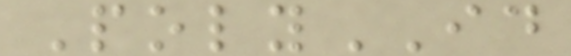PolyID
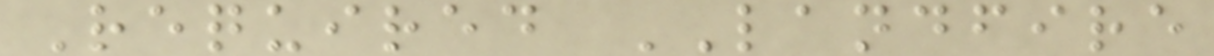Required LANDFIRE
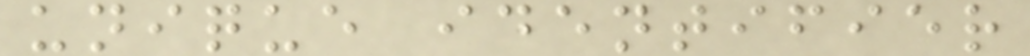unique identifier
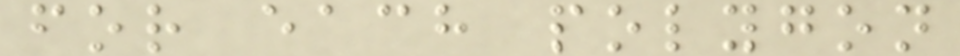for each polygon
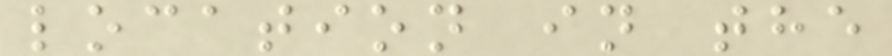location in the
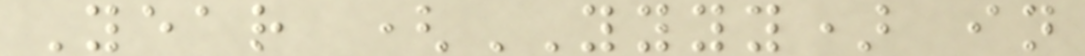Year (YYYY) in
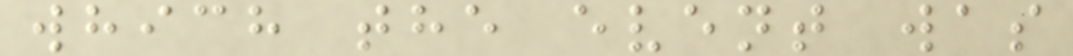which the event was
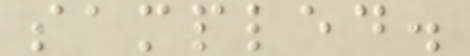sampled.
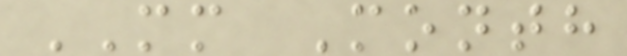MM Month
